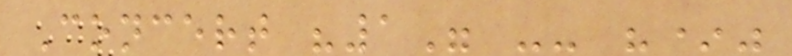Concert "1" -- "*"
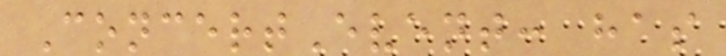ConcertEvent: has
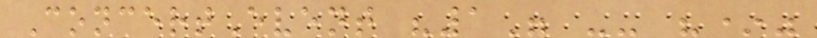ConcertEvent "1" -- "*"
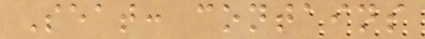Seat: contains
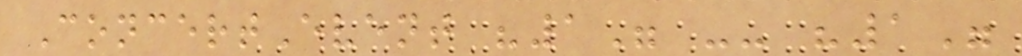ConcertEvent "1" -- "1"
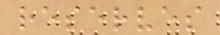reserves
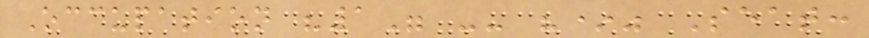Occupation "1" -- "*" Seat:
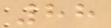88
